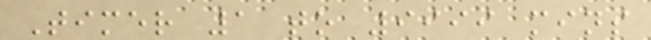Timer 1 to 9999 mins
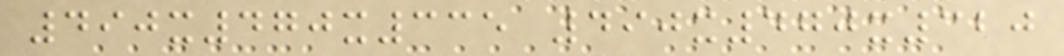490x470x335 490x470x320
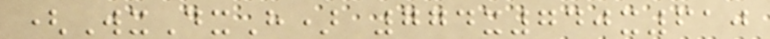(WxDxH) 774x740x610
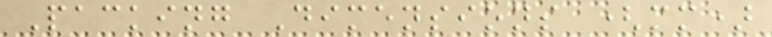Packing Dimensions (mm)
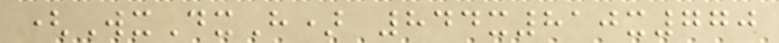(WxDxH) 844x810x770
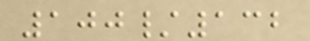100/132
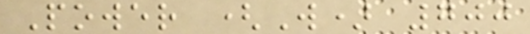Power (W) 700
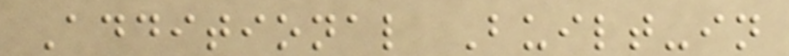Additional Built-in
